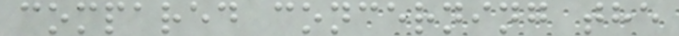compared concerning the
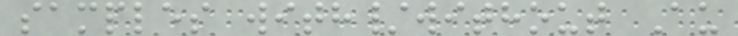samples with/without Au
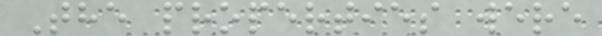The properties were
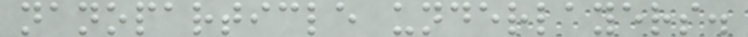nanoparticle underlayers.
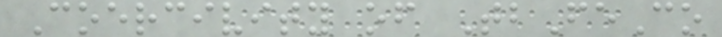Coercivity of TbFeCo
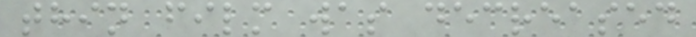thin film was decreased
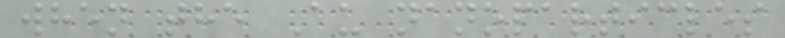when the Au nanoparticles
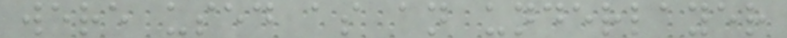were used as an underlayer
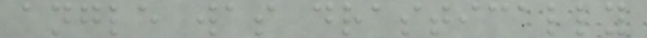angle was drastically
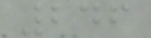246
